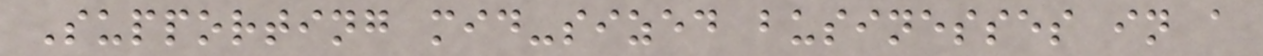Supporting mid-sized businesses in a
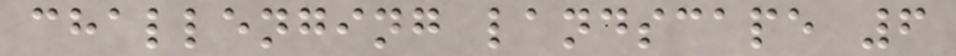challenging landscape 6
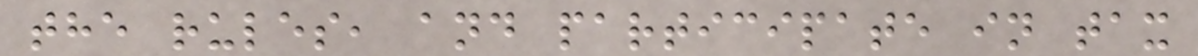the rules, and participate in tax
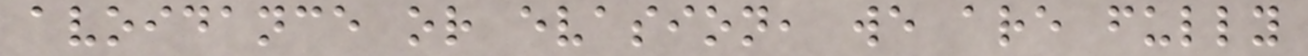avoidance or evasion, we are fully
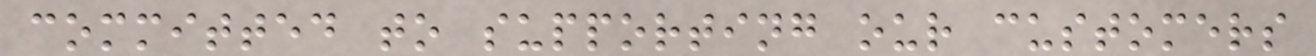committed to supporting our customers
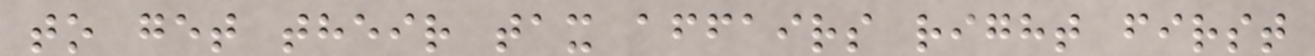to get their tax affairs right first
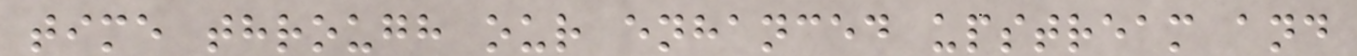time through our enhanced upstream and
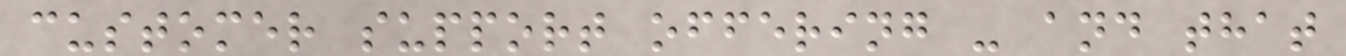customer support offering - and that
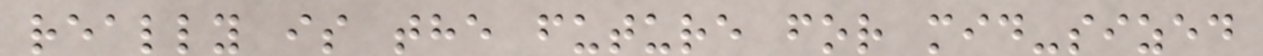really is the future for mid-sized
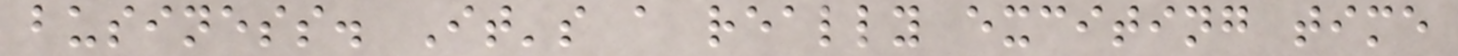business. It's a really exciting time
